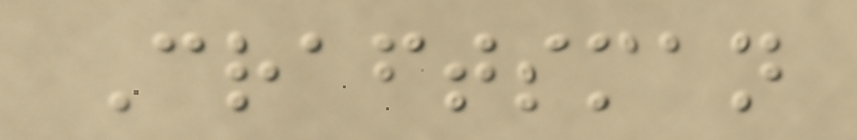Craftsman
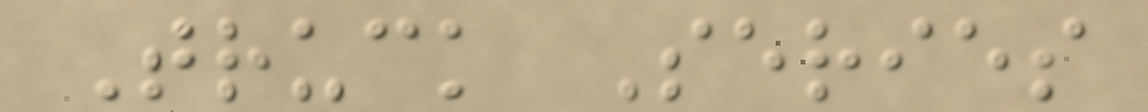Truck Series
